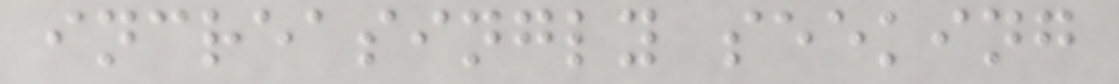increasingly seeking
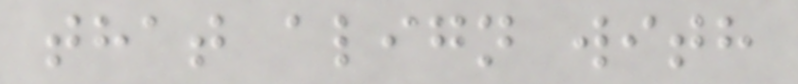that align with
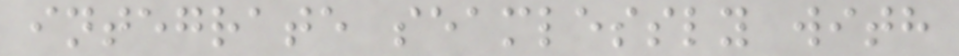integrate seamlessly with
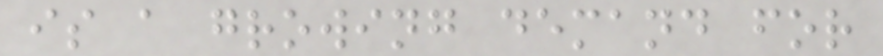is a growing demand for
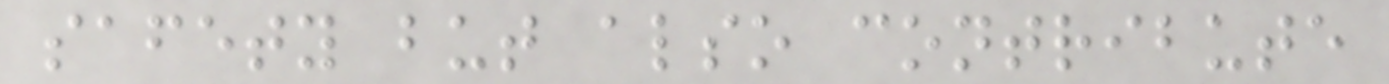safety but also contribute
